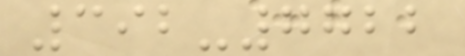392-7722
